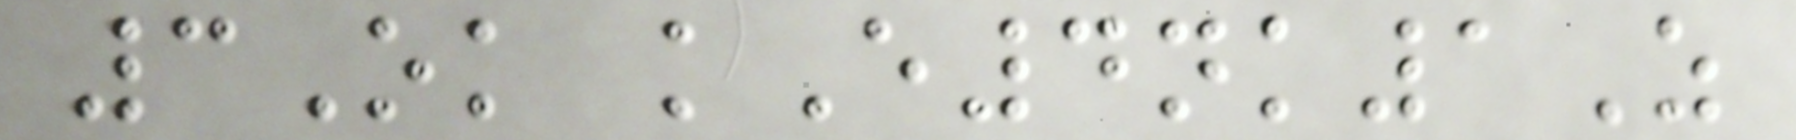3Ok kE4nk1Z
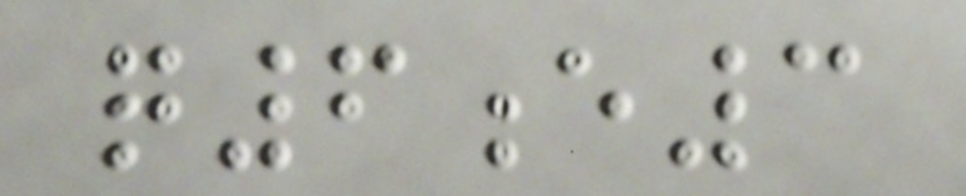q6e3
